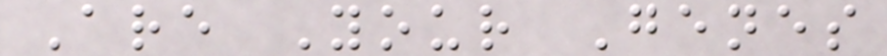Are Your Genes
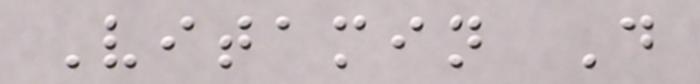Vitamin D
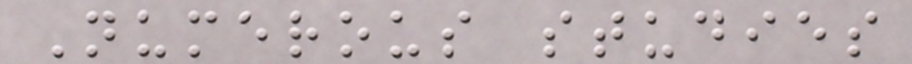Numerous studies
